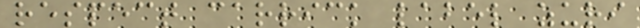respect carrick label zuri
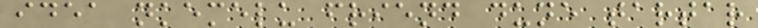idea nkemelu friend dune tartar
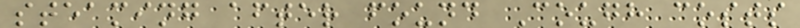steaming after found Cough costs
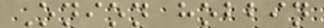Onion hobbin
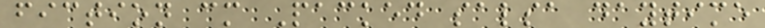fiction cm Packed salsa daytime
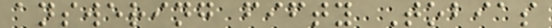answering fifty Tobias
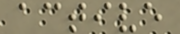active
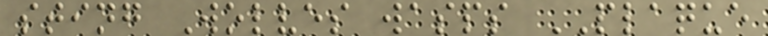sting Wolves wasps PLAQUE
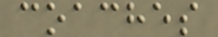coaches
